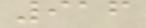916
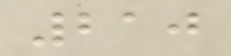210
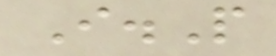I.P
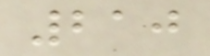210
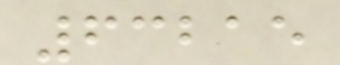63215
